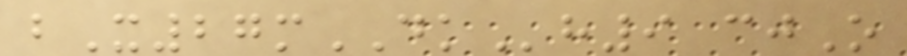bX27mDKh9 cjO
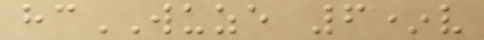hcWUZE 6*v
